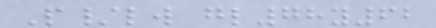P/lw gl78y62
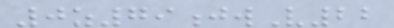0z79jwV22
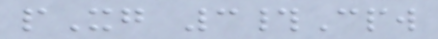pXg 3#Cpw
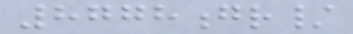8778gr/
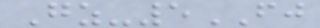Gz-5FJ
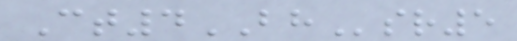Ct4BHsr5
